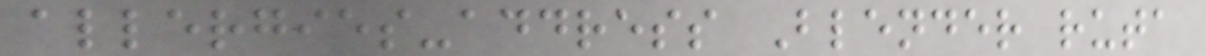allergies-address Blender ruta
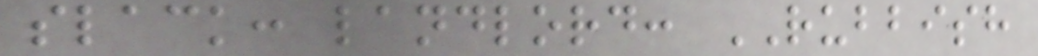slack: landlord: RUBBISH
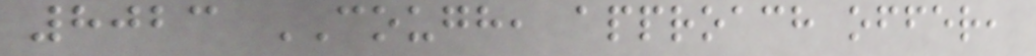8023 COUGH, approach offer,
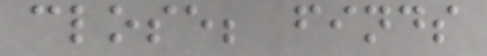close; finds
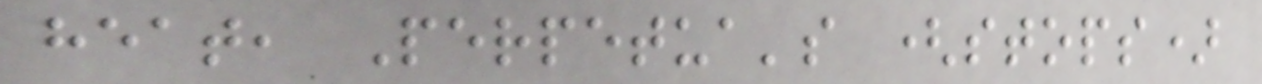heat, Perpetua's (stops)
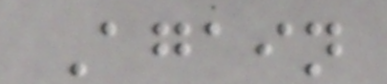Again
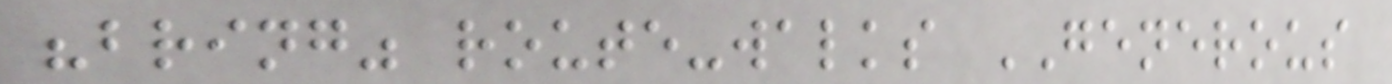"bring" route-walks GENEROUS
